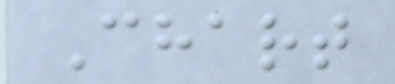Chart
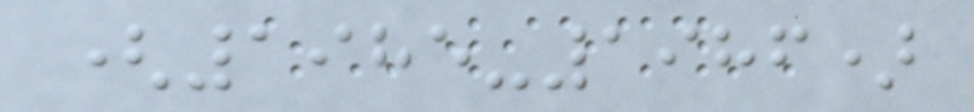(1985-1986)
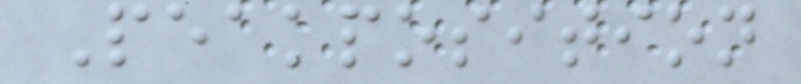Peakposition
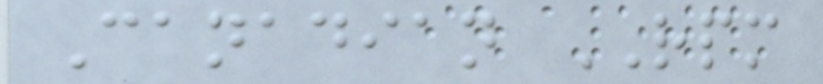Canadian RPM
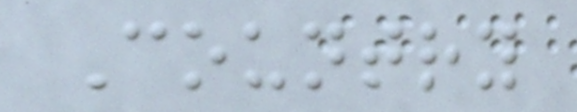Country
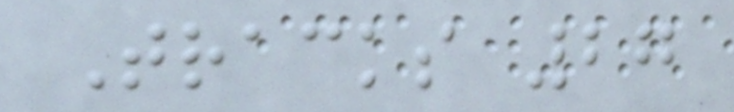Tracks 27
